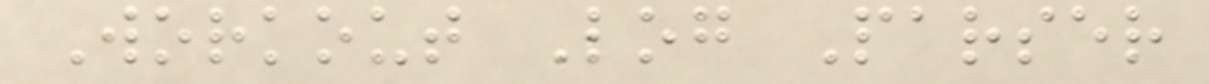Workout Log Parser
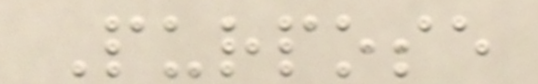Purpose
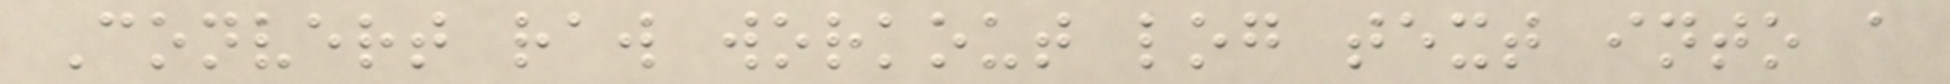Convert raw workout log text into a
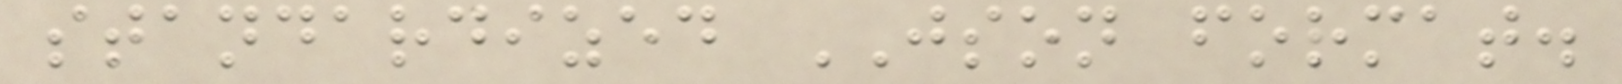standardized JSON format.
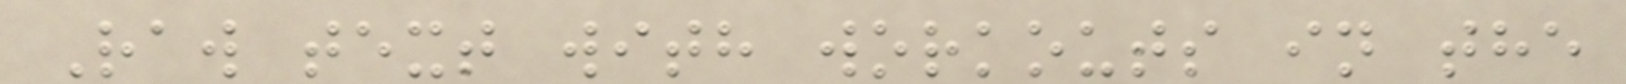Raw text with workouts in the
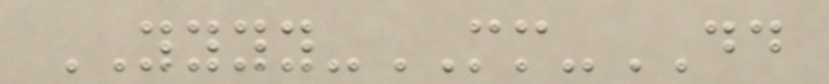YYYY-MM-DD
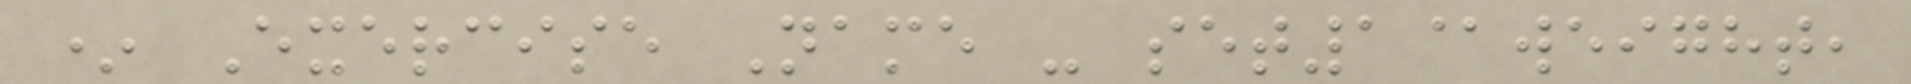* Exercise Name - set1@weight,
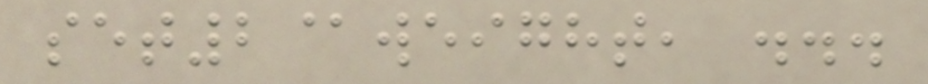set2@weight, ...
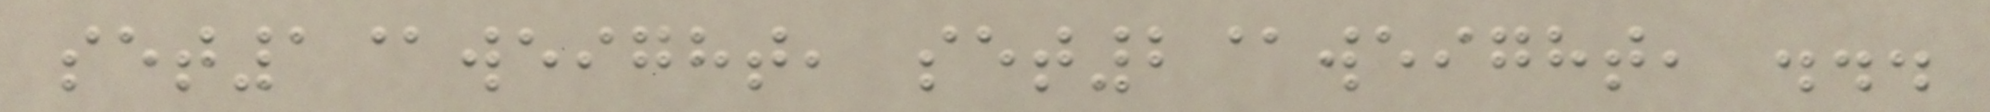set1@weight, set2@weight, ...
